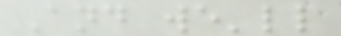And we'll
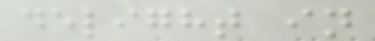delight in
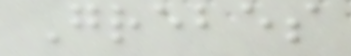Grebes
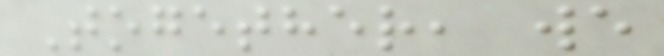Together, we
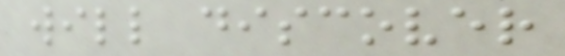will discover
